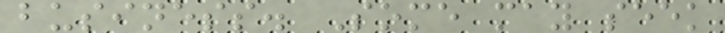business. Some may seek
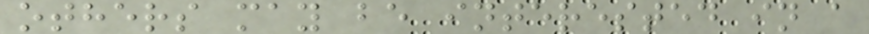others may be interested in a
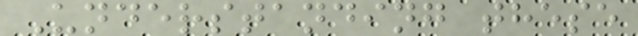Understanding these
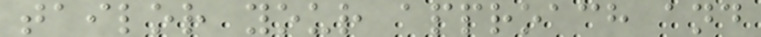tailor your approach and
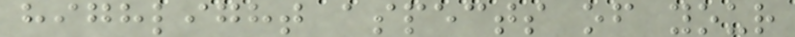highlight aspects of your
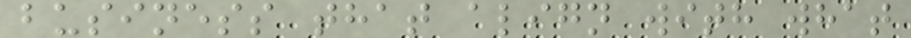business that align with what
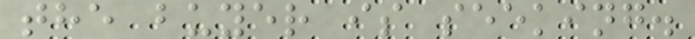the buyer is seeking.
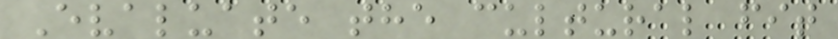Evaluate the cultural fit
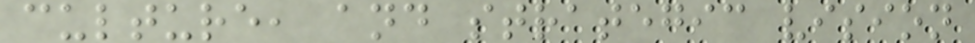culture, and strategic vision
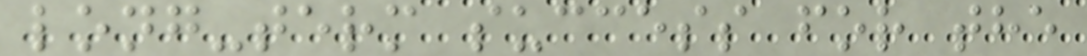long-term success for the
